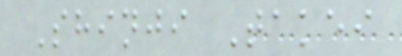Shinji Takei
